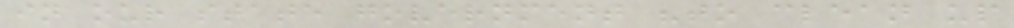in our state government "to clean up
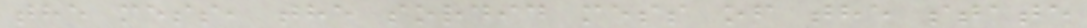the mess, the sordid mess of the state
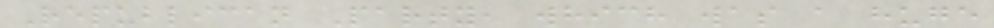Republican Party, which was a huge
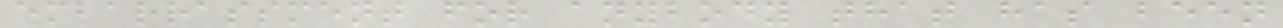embarrassment for anybody that has been
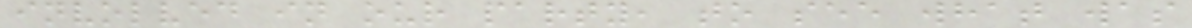involved in our party, to see what was
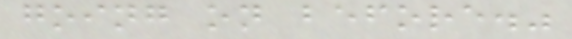going on before."
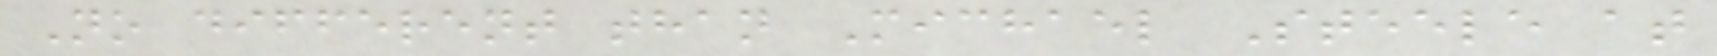No different than Michael Steele at
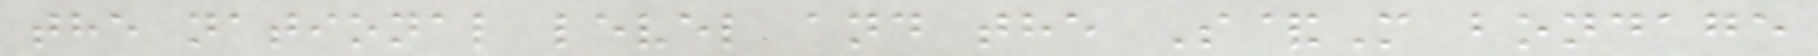the national level and the S&M bondage
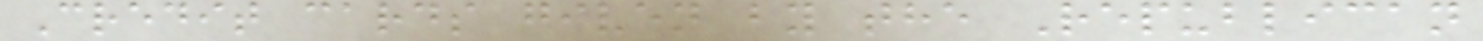Credit cards given by the Republican
